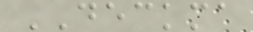DECKMA
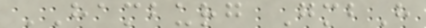HAMBURG GmbH
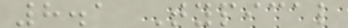8.1 Typical
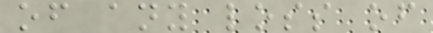of any loss of
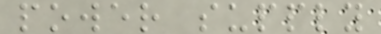power supply
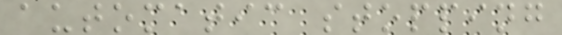automatic stopping
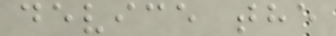device the
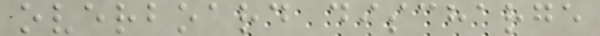overboard discharge
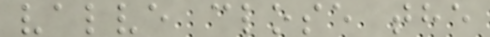valve close the
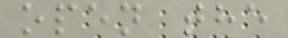open the
